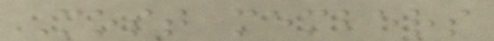Most members
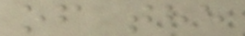of the
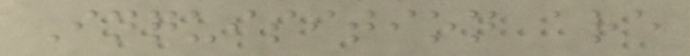Inquisition are
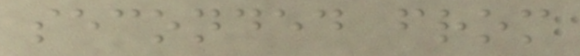seconded from
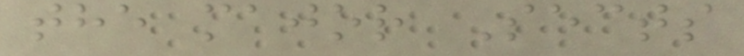the major Sects
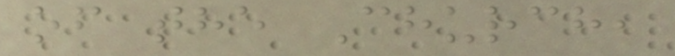of the Church,
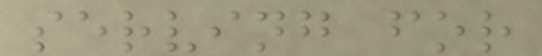serving for
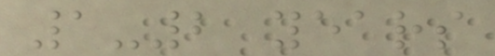1-2 years
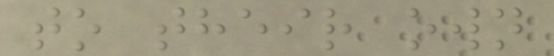to their own
